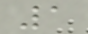1
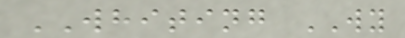WHITING WY
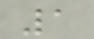1
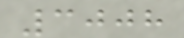3008
